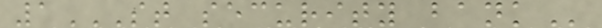1ST SECURITY BANK
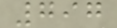797
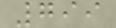799
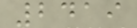2419
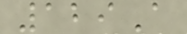129A
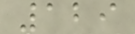129
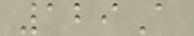129A
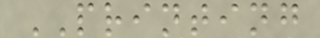PRINTING
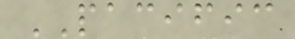PACIFIC
